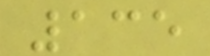135
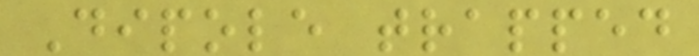Dipole trapped
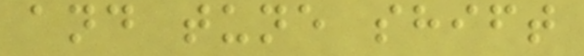and tune shift
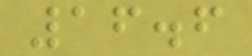16.6
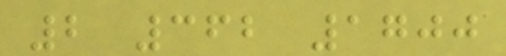2 362 1700
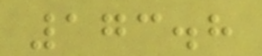173.8
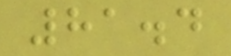81.4
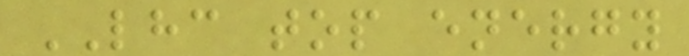LHC top energy
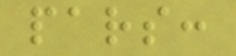pars:
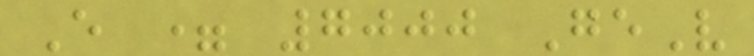E = 7000 GeV
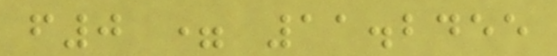f0 = 11.2455
